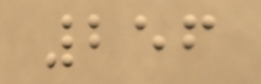256
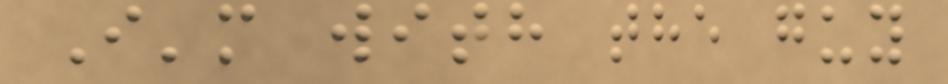I'm with the guy
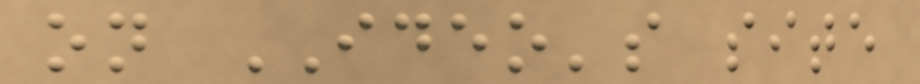on IDEO's site
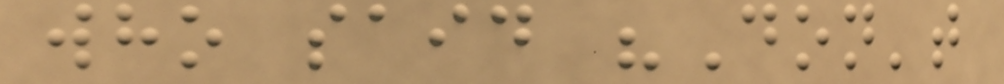who said "Don't
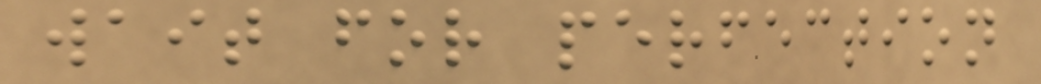wait for perfection
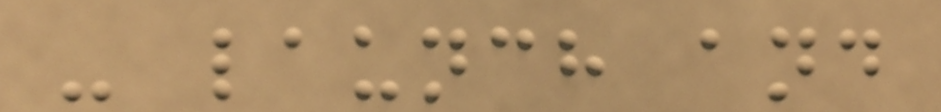- launch and
